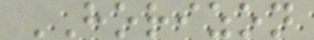HORIZON
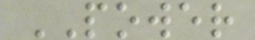POWER
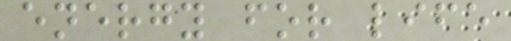energy for life
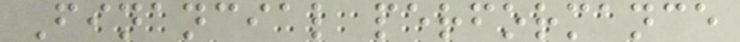Financial performance
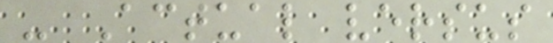- Actual versus
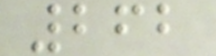262
